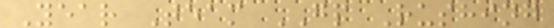Year Team GP Rushing
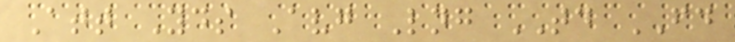Att Yds Avg Lng TD FD
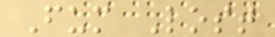Fum Lost
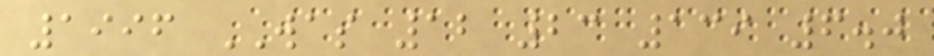1996 WAS 12 23 139 6.0
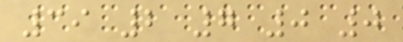39 2 7 0 0
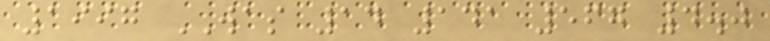1997 WAS 14 141 567 4.0
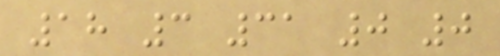18 3 31 0 0
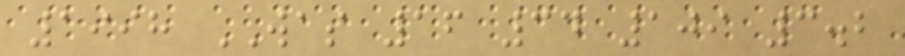1998 WAS 16 34 109 3.2
